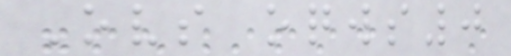Ovs oqws0
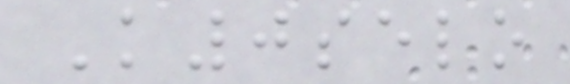K0selo
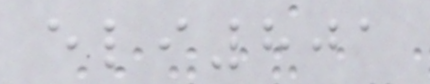eli801
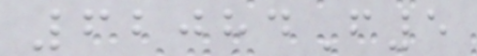62084F5
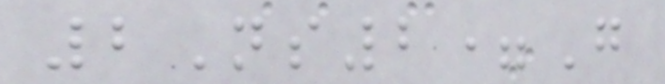2Ns2=G
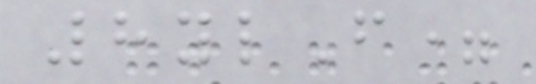8ylF=
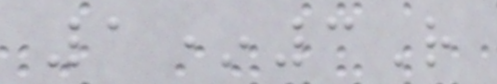1*3R
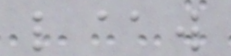l@w
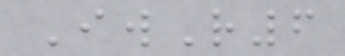IwR6
